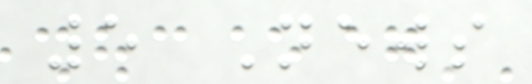5 News
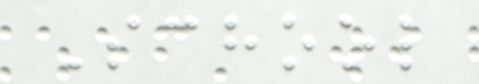School
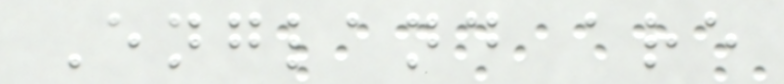England are
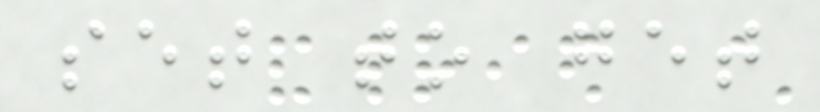set to get
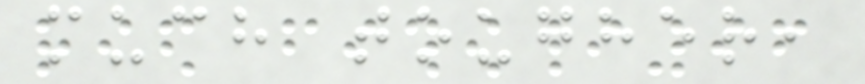much tougher,
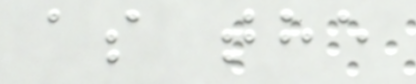as the
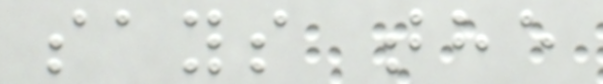says the
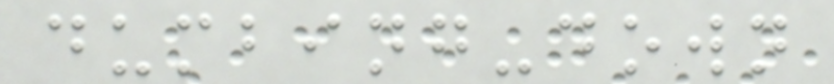dumbing-down
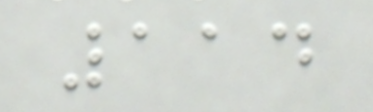114
